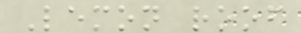Lemon roof
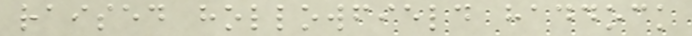raised hollowfield haddock
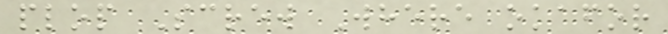plop Screw Where okafor
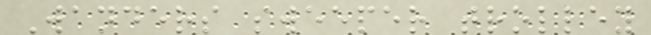Wanders sweeper trolley
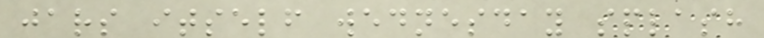jars itself wednesday splash
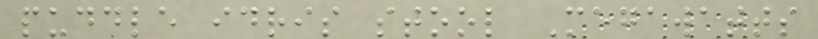puddle idris stool Megawatts
